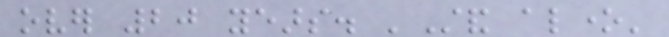over 20 years. 'Stand alone'
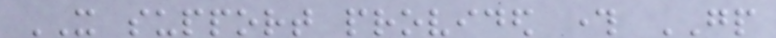IT support provided through GP
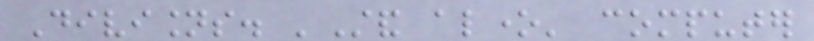Divisions. 'Stand alone' computer
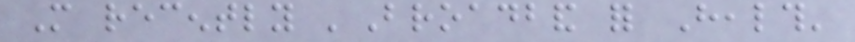More recently 'Broadband for Health'
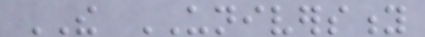THE UNIVERSITY
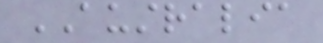AUSTRALIA
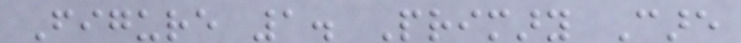Figure 1. Primary Care
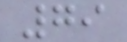79
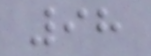98
